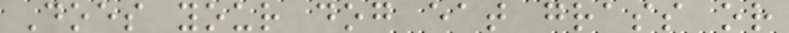Does your dog eat grass or
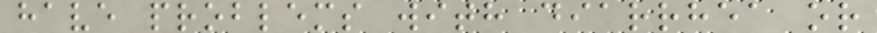have problems with diarrhea or
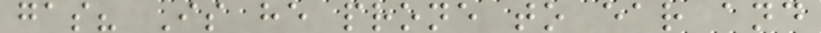gas? Is he prone to ear and
